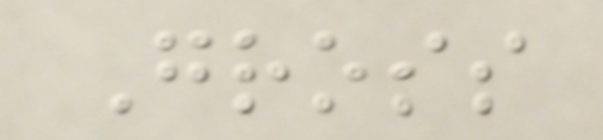Gross
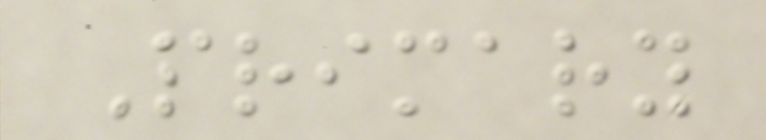Primary
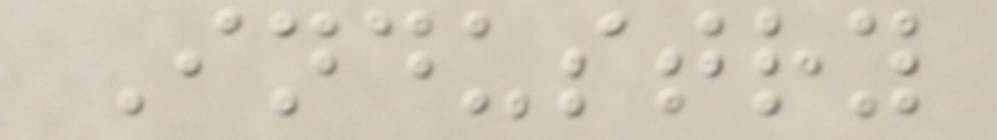Industry
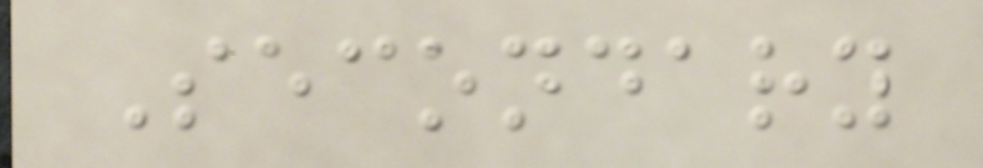Secondary
